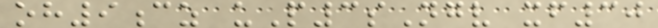oh9cz uP3sNgv xf30
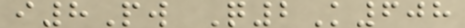i8Pw Q2K608
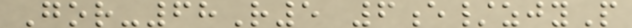Gor-68R5 6e/zjyP
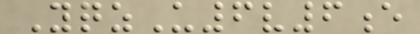YqzU6v6e
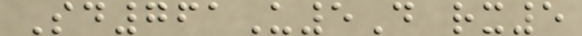Sd761U5D rx5
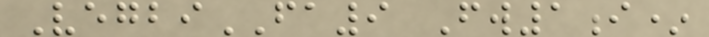VegbiFA9 Fw1i*
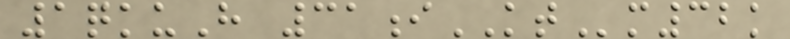1qkuH 31iKTm32k
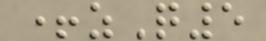+zQ5
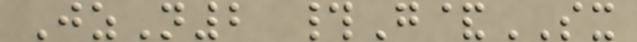JzN2 #G&SX
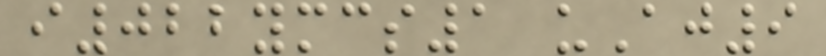i022ymcs1 uAj9
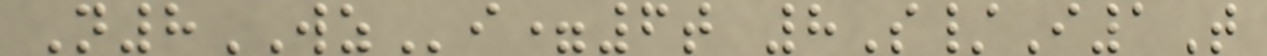N8WZi=6t 8S/I1T
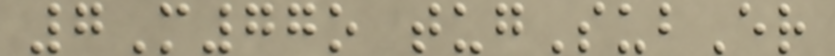7M77o tugSubEr
